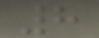8
